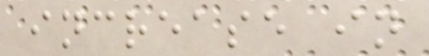increase in
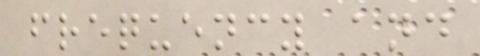frequency and
